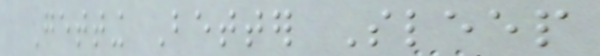Getting Better Sleep
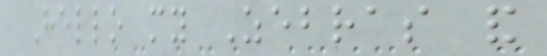Hello my Zebras and
